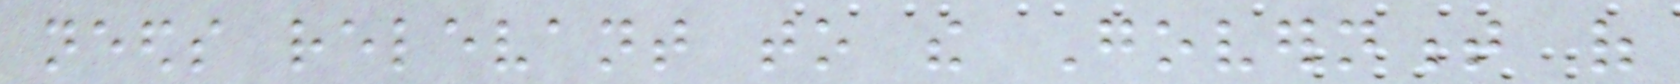needs relevant to the Government of
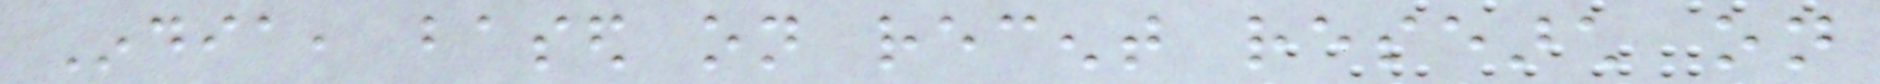India, based on recent research on
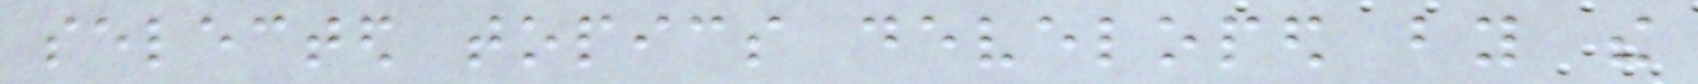selected topics developed by the
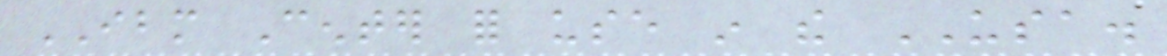IBM Center for use in the USA.
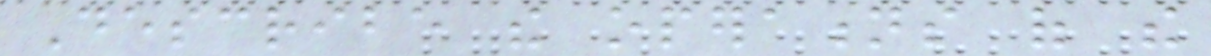Describe the operations of the
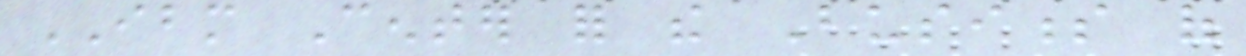IBM Center for the Business of
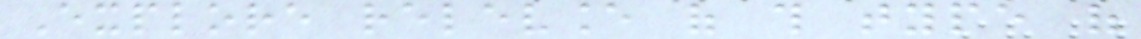Explore relevance of this type of
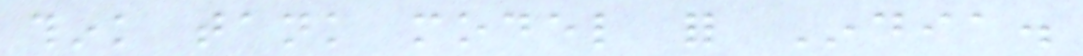think tank model for India.
